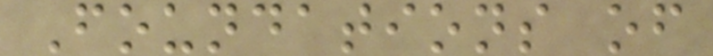Foundations of
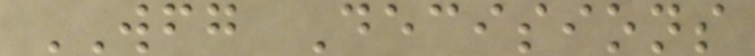WFG Decisions
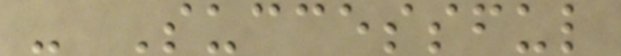- Successful
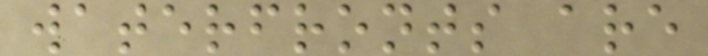waterfronts are
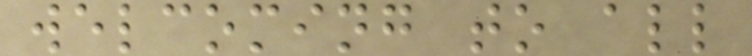welcoming to all
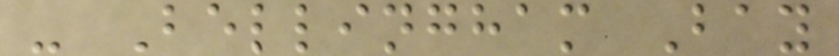- Bellingham Bay
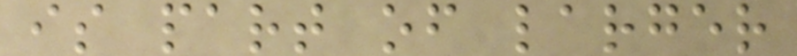is part of larger
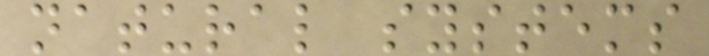natural systems
